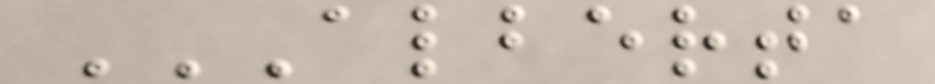ALBERTA
